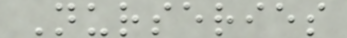Nurseries
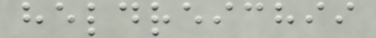heldreichii
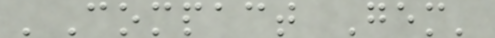'Compact Gem'
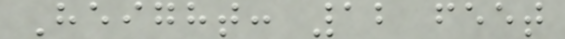Height: 12 feet
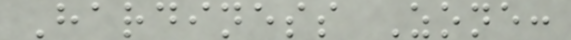Hardiness Zone:
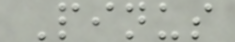Pinus
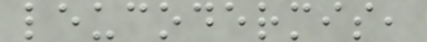leucodermis,
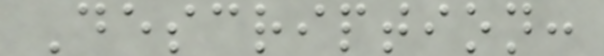Description:
